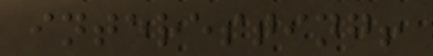interesting!
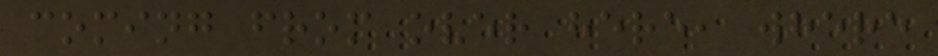coming from over here, where
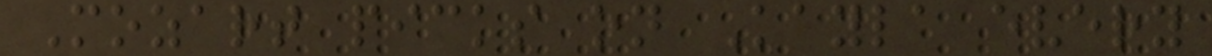Mozart picks on Kayla every
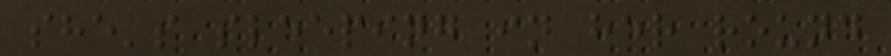she's sleeping in her round
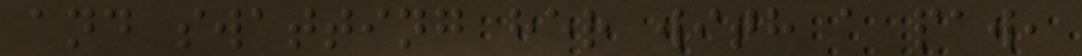and swatting her with a paw,
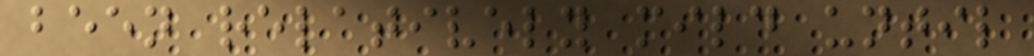been relatively mild until
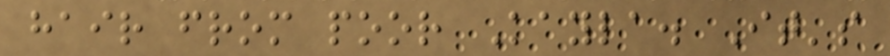hair from poor Kayla. It's
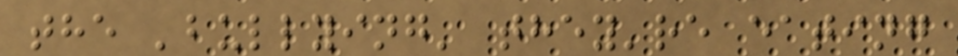the 'bullying' they're eating
